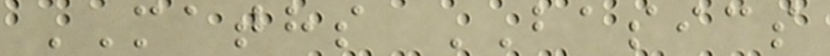MATHS BASICS
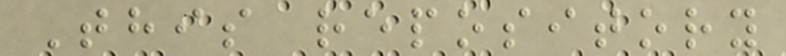This repository
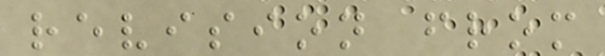revision from
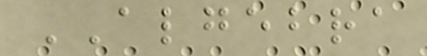ALGEBRA
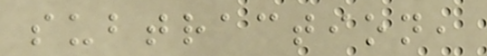subtraction,
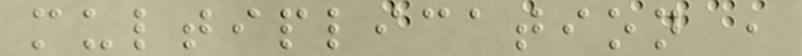multiplication ,
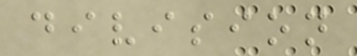division
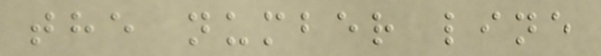the number line
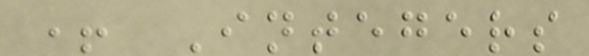+ Integers
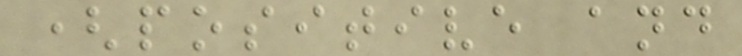(positive and
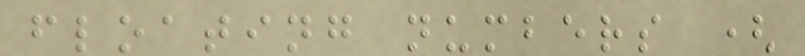floating numbers (
